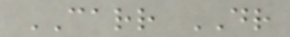CARR DR
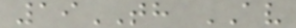19TH AV
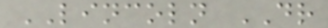LINCOLN DR
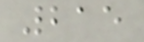215
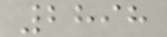2898
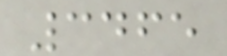3465
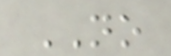NO
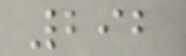292
